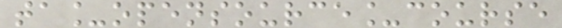ta_opensource_course
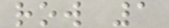row 1
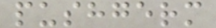pushgerm
